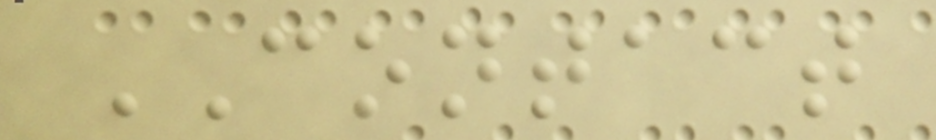CONTACT
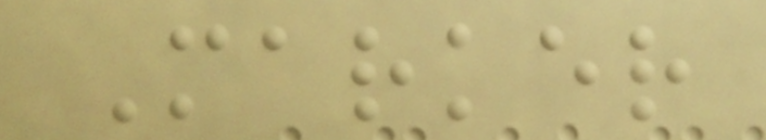Marker
